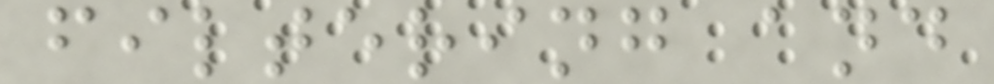filtering and
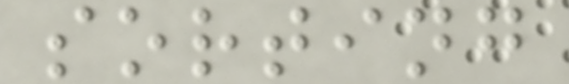sorting
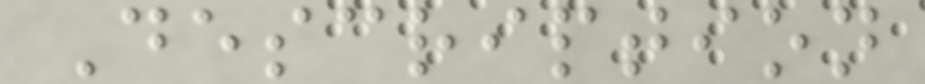Description
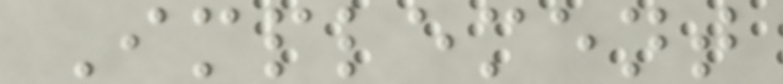Implement
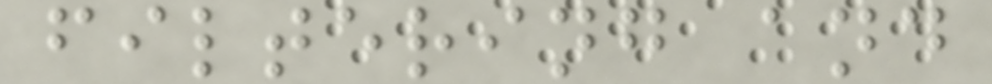filtering and
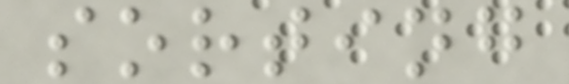sorting
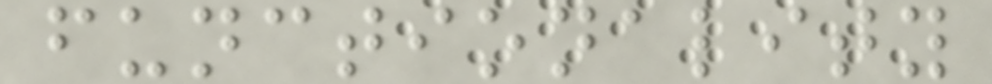functionality
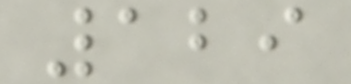129
